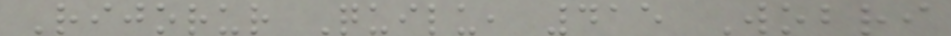Rijorur Quilu, 415 Wobri
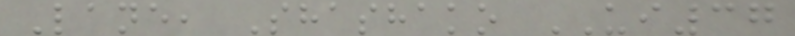Lane, Shashako UI37
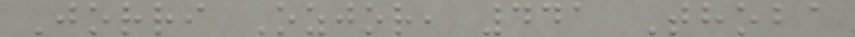Jorri Ozjor, 441 Thoba
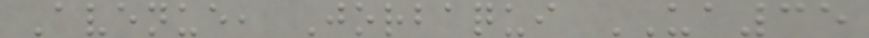Avenue, Jorbaqui UA35
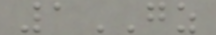1GZ
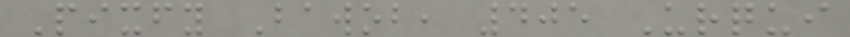Pixfy Bawob, 405 Urqui
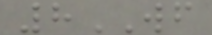8WF
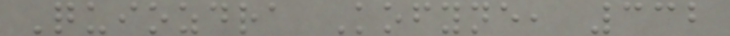Quiozdra Kofyne, 332
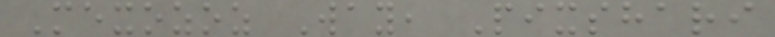Mexozoz Way, Pixshari
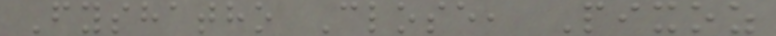Fyshatho Close, Pixoz
